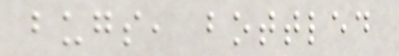bugs, bottled
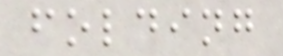folding
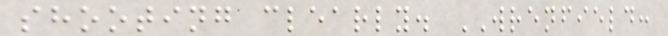shooting clearly. WRENFIELD:
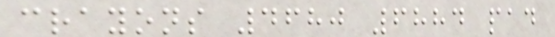crayons 4680 6884 pad
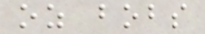oz bobs
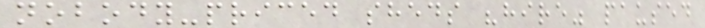nobody-priced sheds "hire" paused
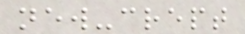new-crept
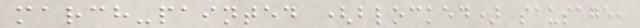march-painted (blocked) sausage,
